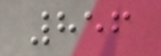856
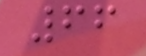66
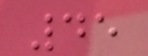45
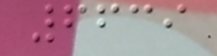6639
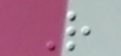R
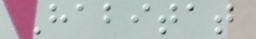Habitat
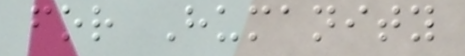for Humanity
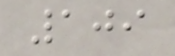109
